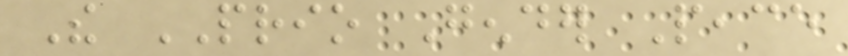The PRIO Gender Peace
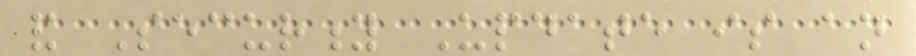and Security Update is an
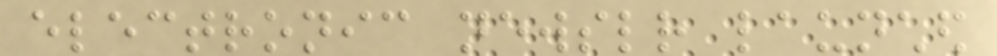electronic newsletter launched
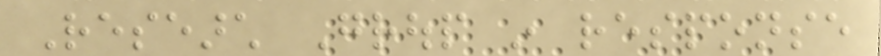Research Group in response
